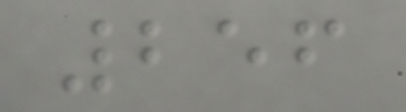256
